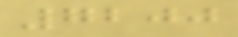7200
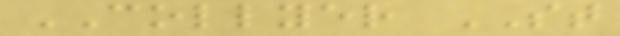COLLYER ST
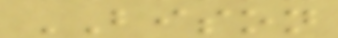BISON
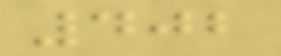402
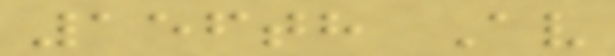156th Av
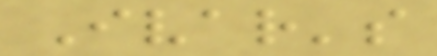Ivar's
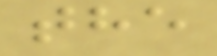the
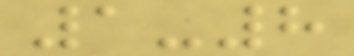1-8
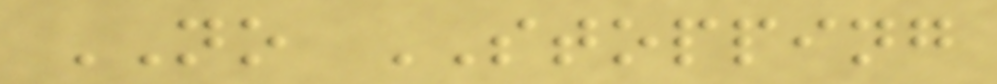NO STOPPING
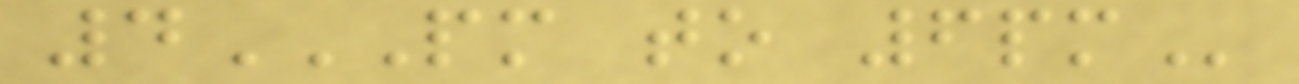4PM TO 6PM
